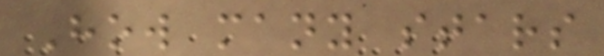How many stars
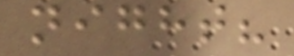night?
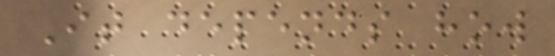It depends how
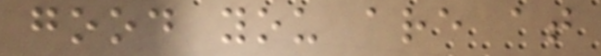good you are at
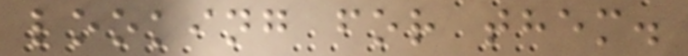looking for them.
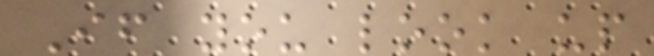If you look up
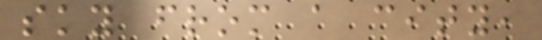sky from a city,
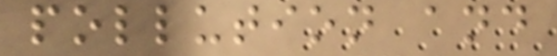pollution and
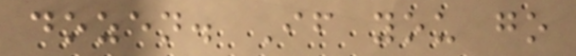dozen. If you go
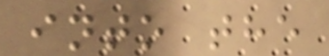into the
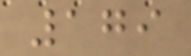179
